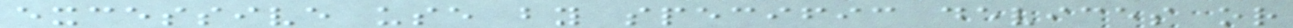excessive use by specific devices or
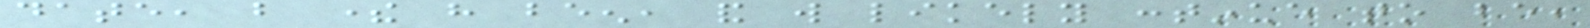date, but there have been, and will likely continue to be,
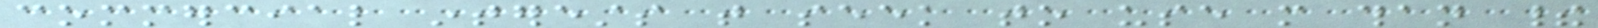commercial interests that seek to use more than their
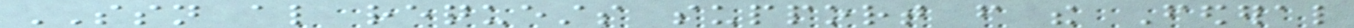SSN also requests support from the Federal
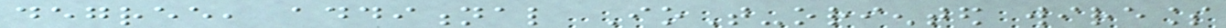degree, additional IoT-oriented wireless
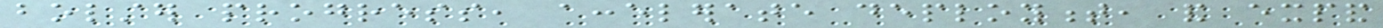bolster progress, accelerate deployment, and expand
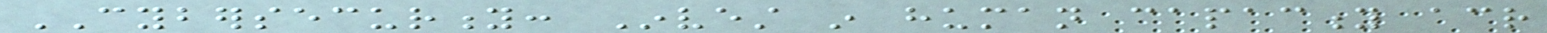CYBERSECURITY: Invest in human capacity across
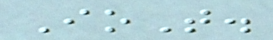IoT.
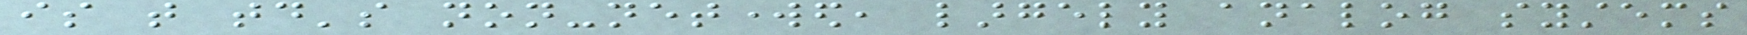is that today's non-networked, largely analog systems
